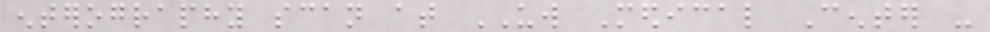enterography scan at UW Medical Center -
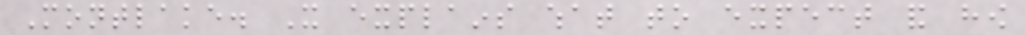Montlake. It explains what to expect and how
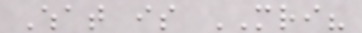What is MRI?
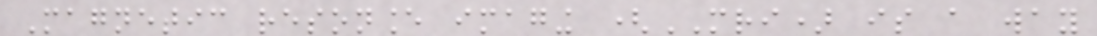Magnetic resonance imaging (MRI) is a way
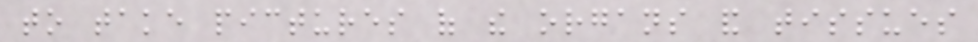to take pictures of the organs and tissues
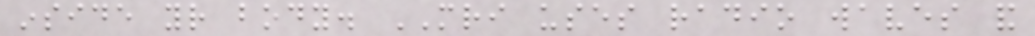inside your body. MRI uses radio waves and
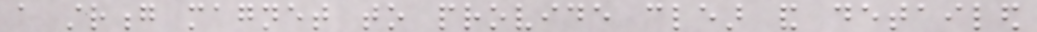a strong magnet to provide clear and detailed
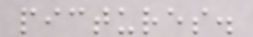pictures.
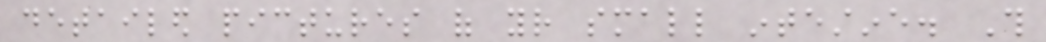detailed pictures of your small intestine. This
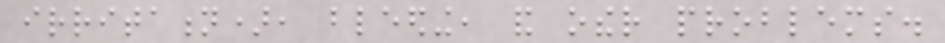irritation), bleeding, and other problems.
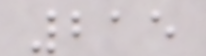215
